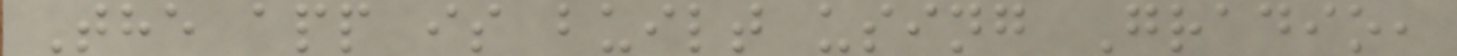The app is built using Gradio,
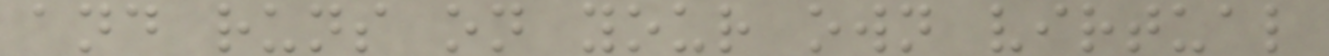and runs on your own virtual
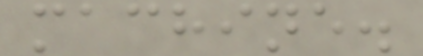machine.
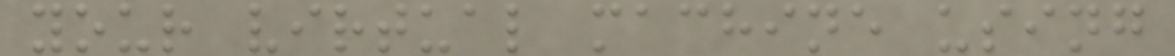your virtual machine using
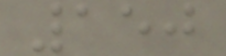150
